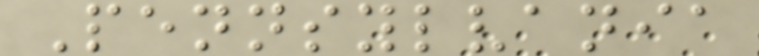Pennsylvania
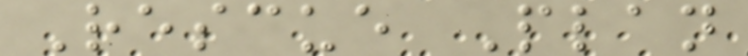Rescue Plan
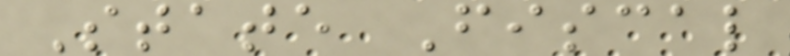State Fiscal
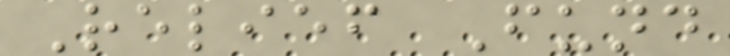Relief Fund
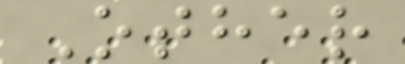Other
